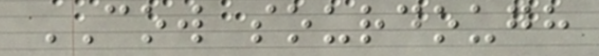COW sourdough
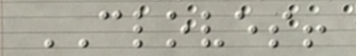CLOVES!
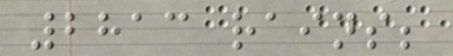2813 rains;
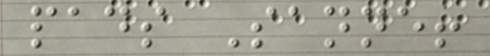pads Sanne!
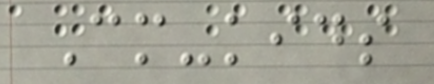Cm-kids
